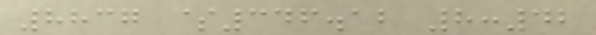8837 $346.12 8:42
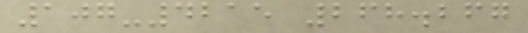107-4215 268.267
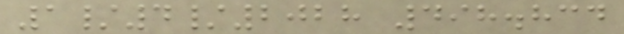1/4/2028 498.834
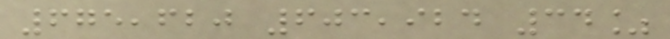675,620 603,924 34%
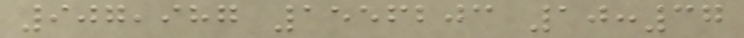907,987 1556203 10:37
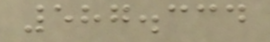587.334
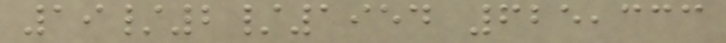19/2/1954 625,333
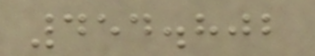454.802
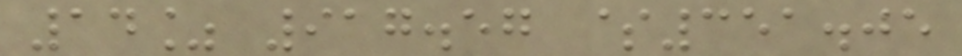14% 917.57 $351.05
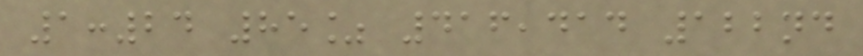1:24 85% 416,414 122nd
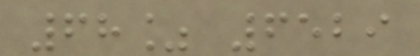68% 6529
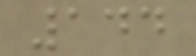144
